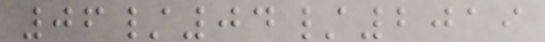06/04/2019
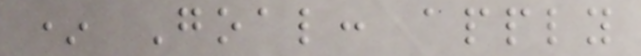* Goal: apply
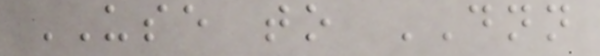USE to DNN
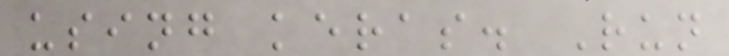using keras. Run
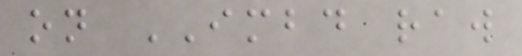on IMBD raw
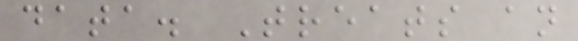data. Treats an
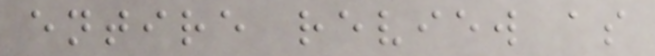entire review as
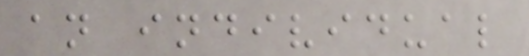an individual
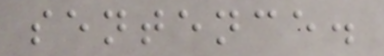sentence.
